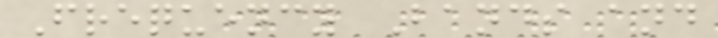Frequency Bands and
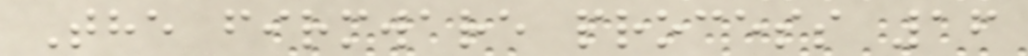The firmware process 16
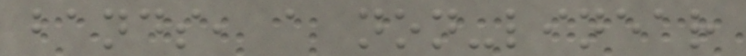bands, a non-linear
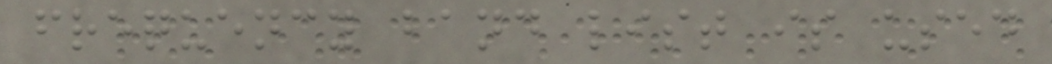frequency band list is used
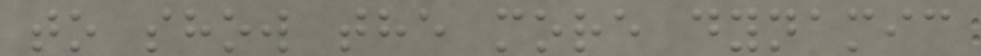to show the more dynamic
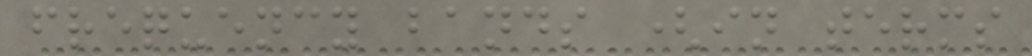frequency bands (in terms
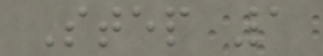Step 1
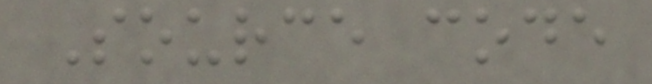Source code
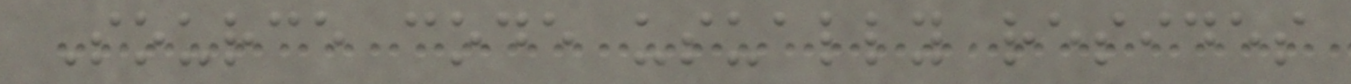Source code usually resides
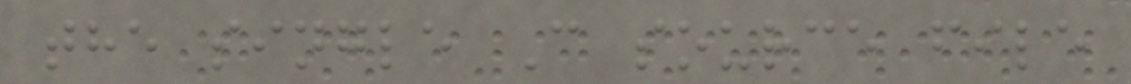the single C source file
